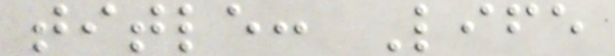title: Life
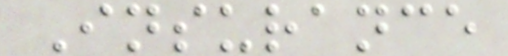Insurance
